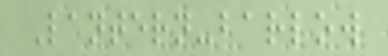Lantern-barlow
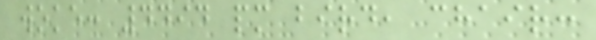woke: 4494 pm bird, chair:
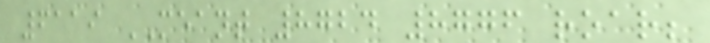6119 MEANT 8724 8776 roar;
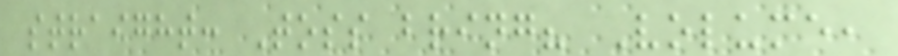straight: Toss bring? Volume,
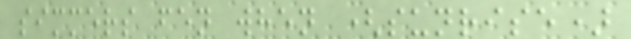simmers fen when (sunrise)
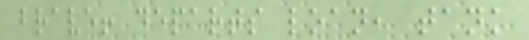brave! departs loan, tank
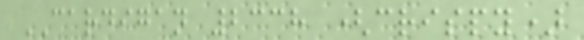CARDIGAN 2338 (crispy)
